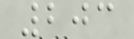203
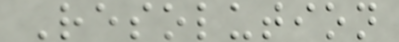Resolution
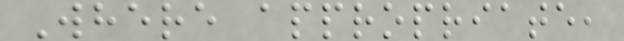Where appropriate,
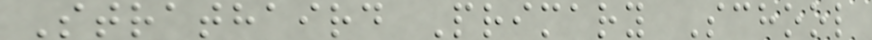Strathaird Primary School
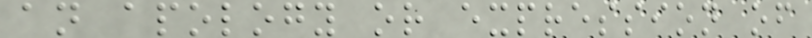an apology or expression of
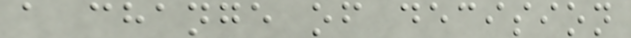a change of decision
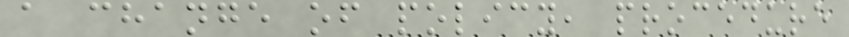a change of policy, procedure
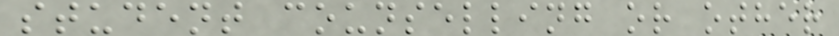student counselling or other
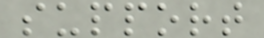support
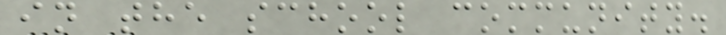in the school community.
